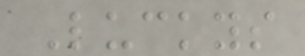Luckys
